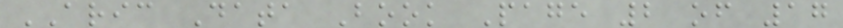ARIC Data Book Page 2 of 17
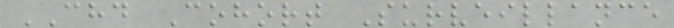CHD Cohort Surveillance
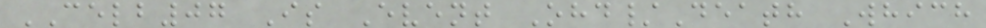CELB07 Is Event Ohd/Death Which
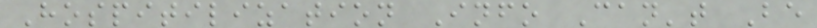Hospitilization Info Can't Be
